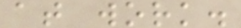at work.
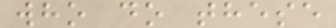who do these
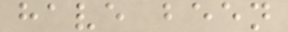have been
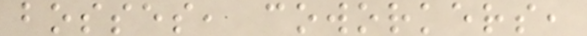bosses, coworkers,
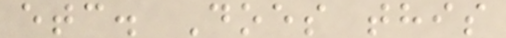etc. Does this
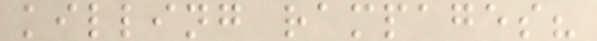killing rampages?
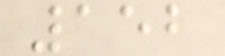152
